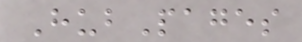HubPages
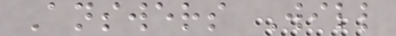Answers Will
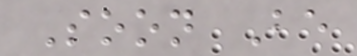Soon Be
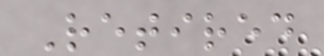Retired
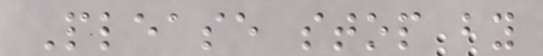Please stop by
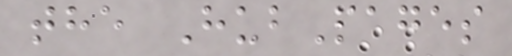the HubPages
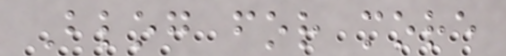Blog for more
